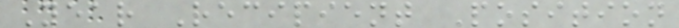Year Recipient Position
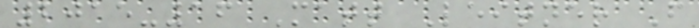2015-16 Matt Leitner F
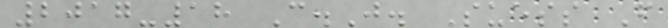2017-18 C.J. Suess F
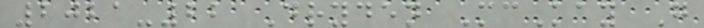2021-22 Dryden McKay G
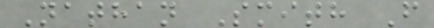Nathan Smith F
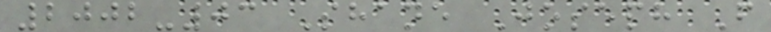2002-03 Shane Joseph F
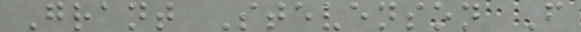Grant Stevenson F
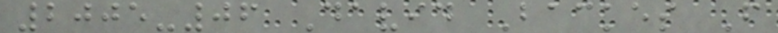2005-06 David Backes F
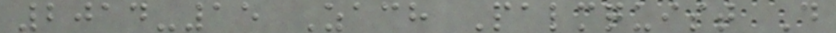2014-15 Zach Palmquist D
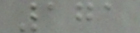171
